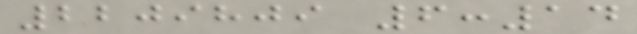2209809 6:14
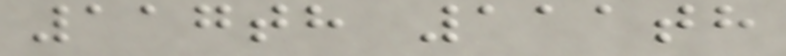117th 111th
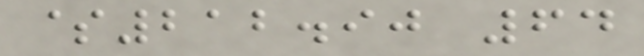$212.90 64
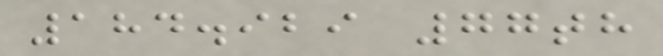184.929 77th
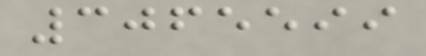3065599
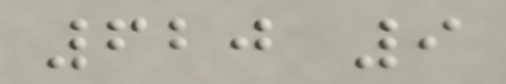620 9
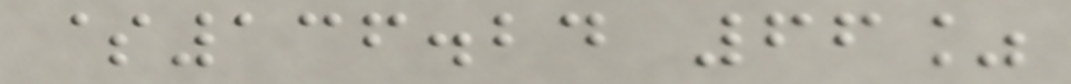$136.24 66%
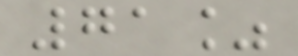71%
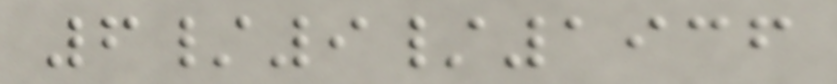6/9/1936
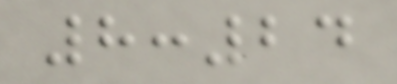8:24
